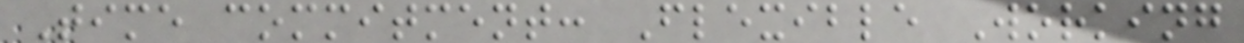Time commitment: Flexible Working
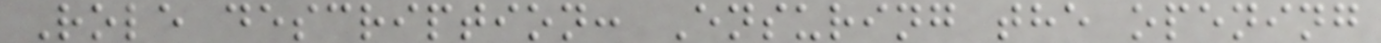Role description: Ensuring the opening
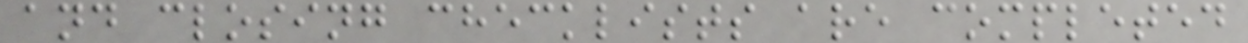and closing checklists are completed
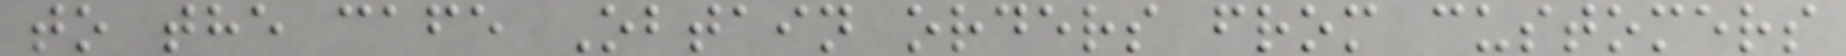to the cafe Obtain orders from customers
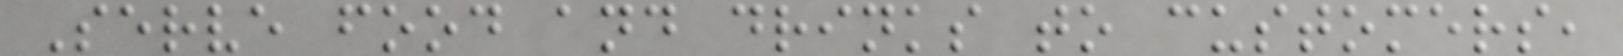Serve food and drinks to customers,
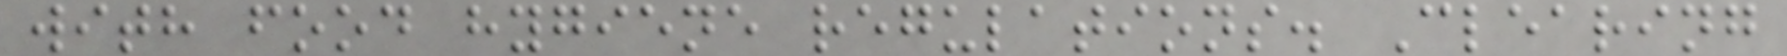with food hygiene regulations. Clearing
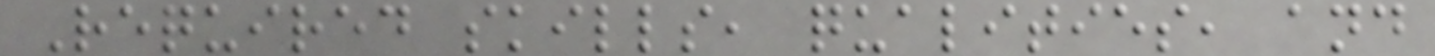Required skills, qualities, and
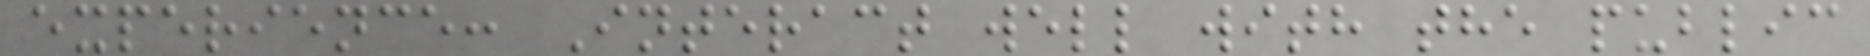experience: Interact well with the public
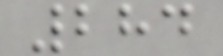284
